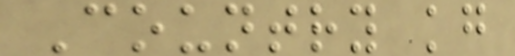Country kg
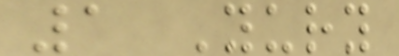1 Yury
